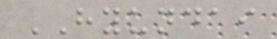HYUNDAI
